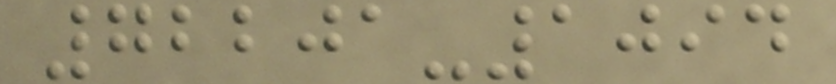72201-1094
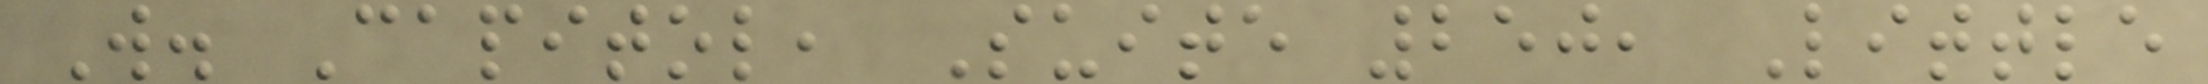W. Capitol, Suite 250, Little
